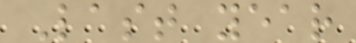Last year
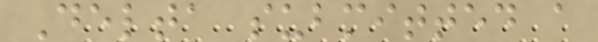Delta submitted a
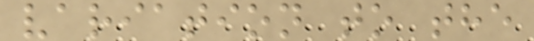variation to the
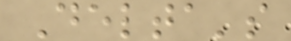Delta's
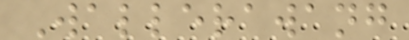Wallerawang
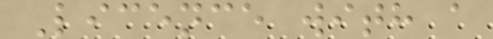Licence with a
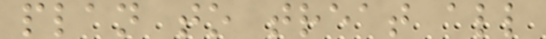plan to treat all
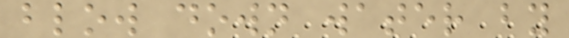blow down water by
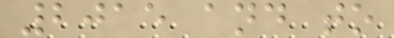2015 and to
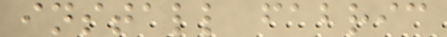install fabric
